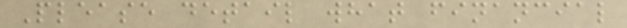Please detail what financial
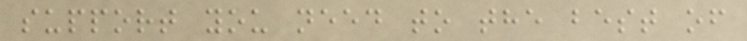support you need to the best of
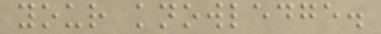your knowledge.
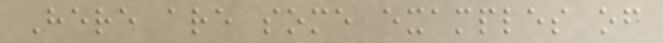Here are some examples of
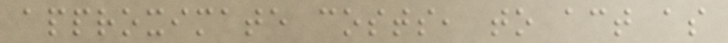approximate costs, to act as
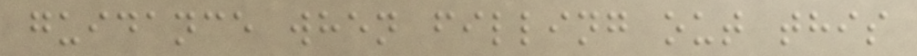guidance when filling out this
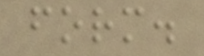form.
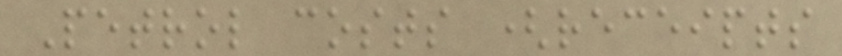Petrol costs (receipts
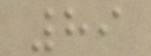89
